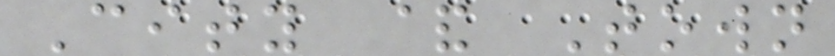City & Town
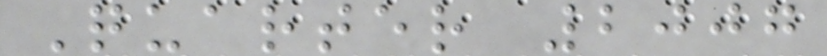Quarter 2007
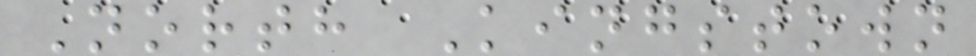North Kingstown
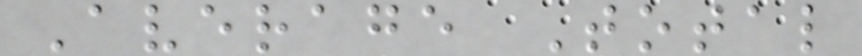Average Total
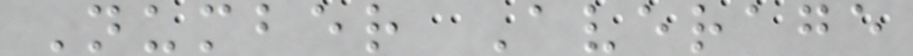Number Average
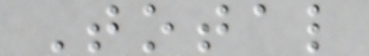Total
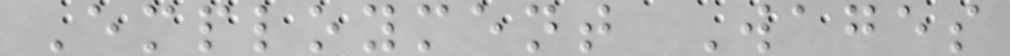Employment Wages
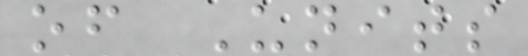of Units
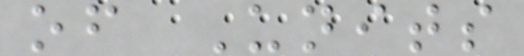of Units
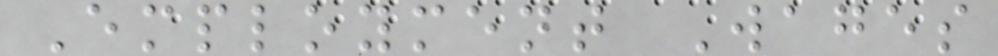Employment Wages
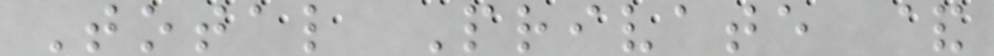Total Private &
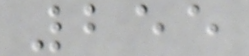255
